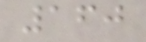160
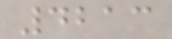4213
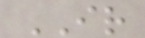IR
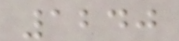1240
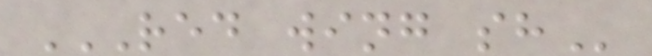RED WING SH
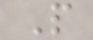P
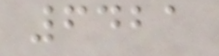6421
